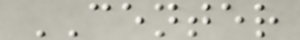CENTER
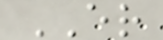ER
